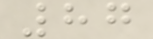87
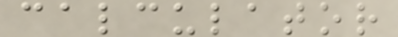calculator
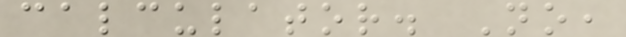calculator. No,
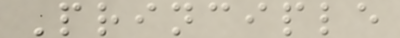Principle
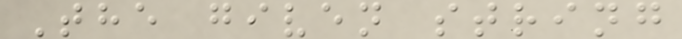The given string
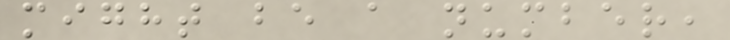might be a number,
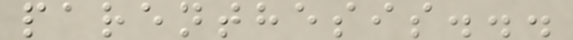parenthesis...
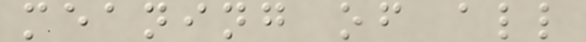meaning of all
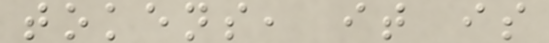tokens, it is
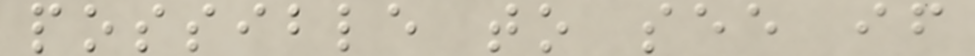possible to see if
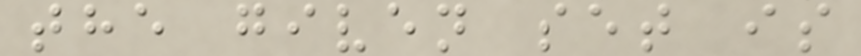the given set is
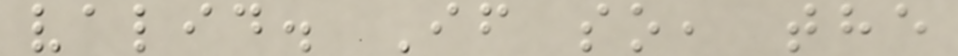valid. If so, the
